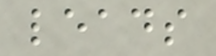leads
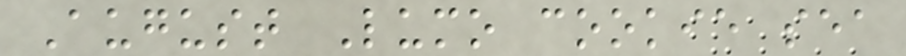August Lumo cookie sea
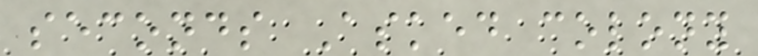seconds Asked colony
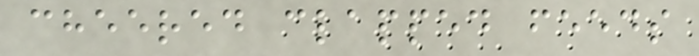cheered clapped feeds
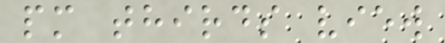pm thirds view
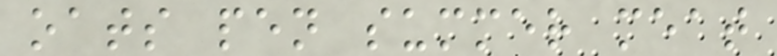oats pen summer meat
